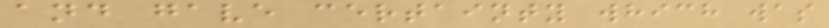and gave certainty which was
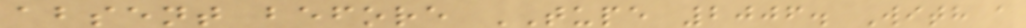absent before TUPE 2006. With a
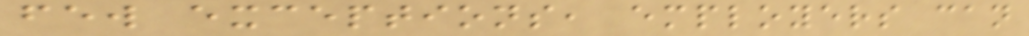few exceptions, employers can
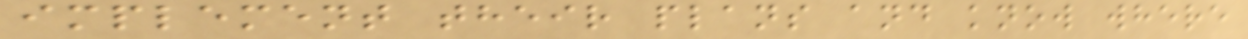implement their plans and know where
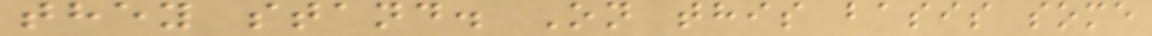they stand. On this basis some
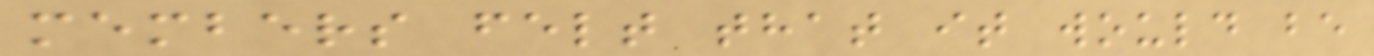members felt that it would be
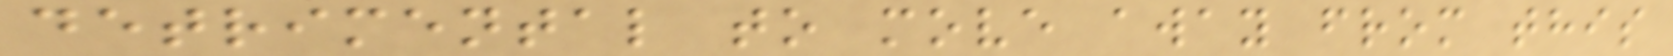detrimental to move away from this
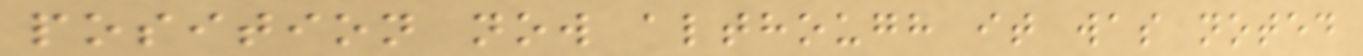position now although it was noted
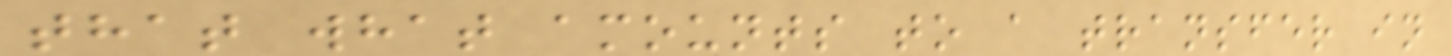that what amounts to a transfer in
